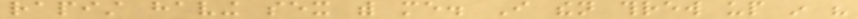rapist having sex with me. I then threw up in his
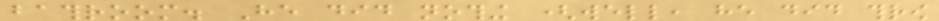bathroom. He did nothing (well, he did throw
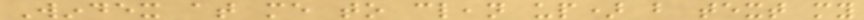Windex at me to clean up) but text my
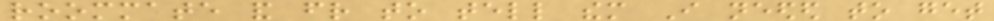roommate and friend to tell them I needed to get
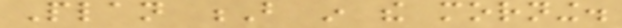Plan B in the morning.
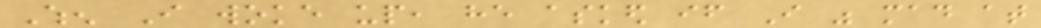When I woke up, he asked if I was mad at
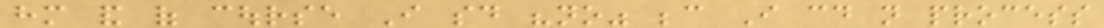him and of course I said "no" because I could not process
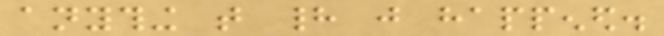anything that had just happened.
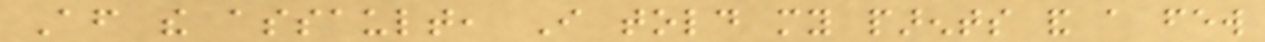After the assault, I told my parents and a few
